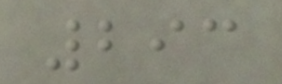293
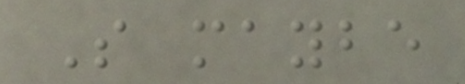So maybe
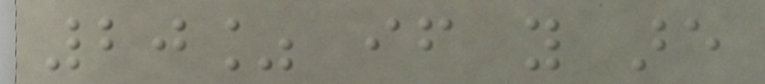20% if you are
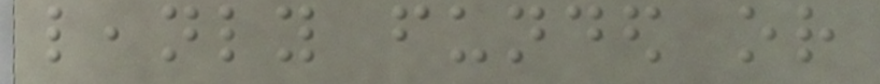leanly funded or
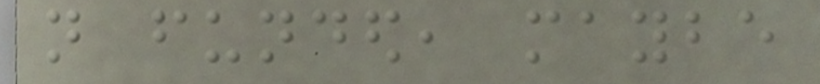not funded, maybe
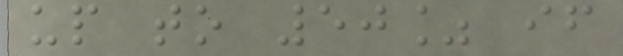up to 50% if
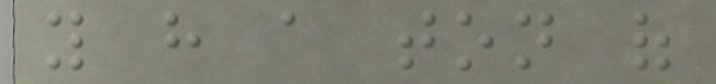you have a ton of
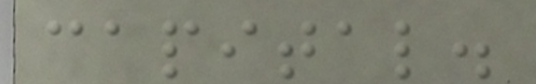capital.
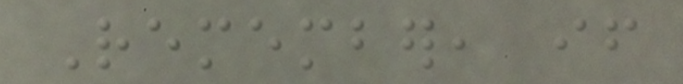Remember, if
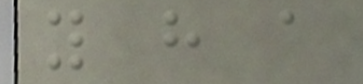you have a
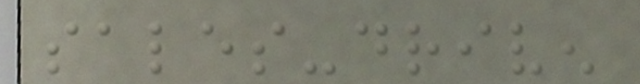sales-driven
